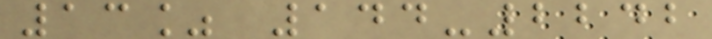13% 144-2242
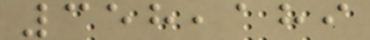358,189
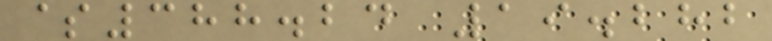$388.24 19.282
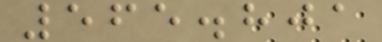565.801
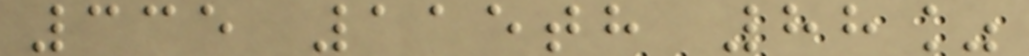335 115th 88%
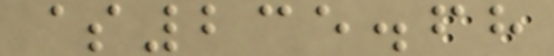$235.68
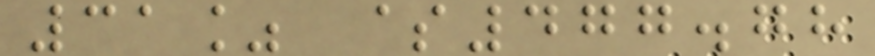31% $477.78
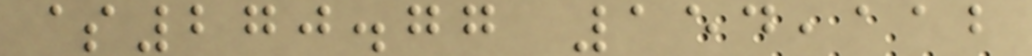$270.77 154,112
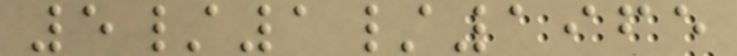5/1/1965
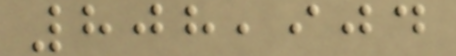808,904
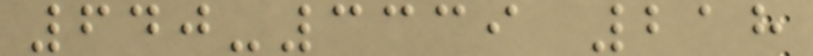640-3339 218
